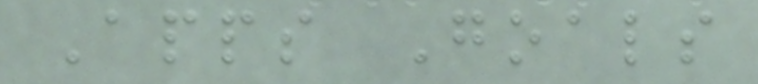Apps Goals
